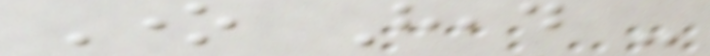One Head -
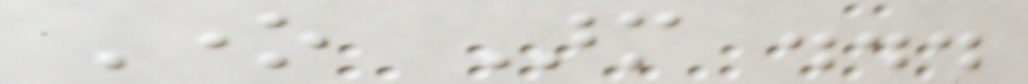One Arm ...
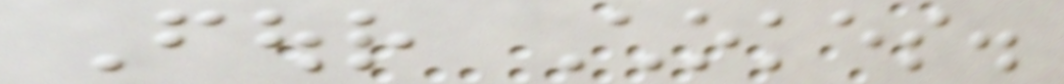Four Chokes.
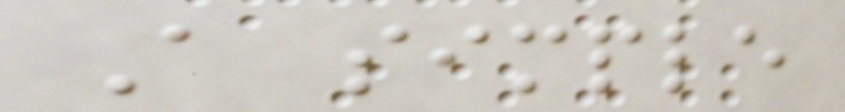A simple
